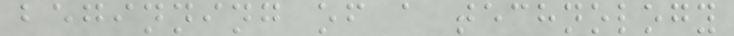beginning of a technology
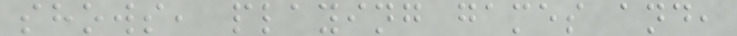shows, playing games and,
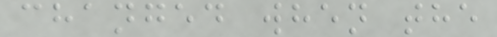changed when the
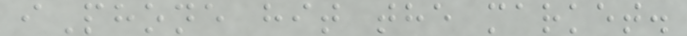iPhone hit the market.
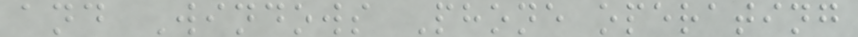and Windows Phone operating
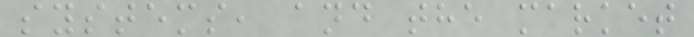systems, and the market
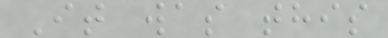It was this
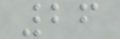26
